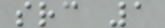src 1
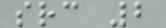src 2
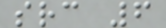src 6
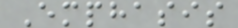Emphasis
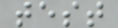test
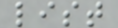list
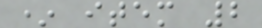* item 2
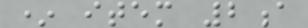* item 2a
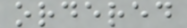ordered
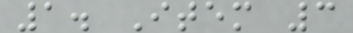1. Item 3
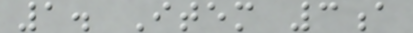1. Item 3a
